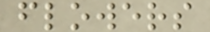flowers
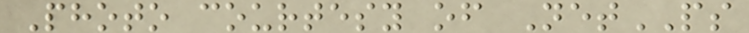Photo courtesy of NetPS
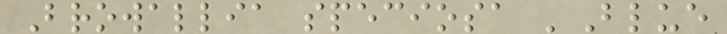Browallia speciosa 'Blue
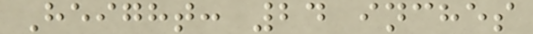Height: 24 inches
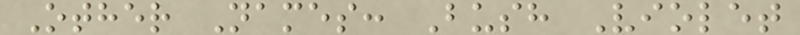Other Names: Bush Violet
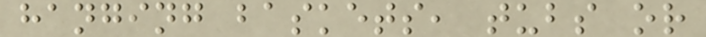hanging baskets, tubs or
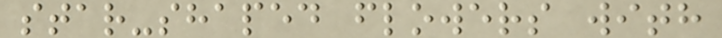star-shaped flowers with
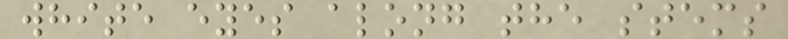white eyes along the stems
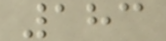183
